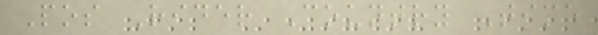Pos Rider Country Time
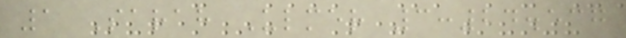1 Sarah Ulmer 3:24.537
